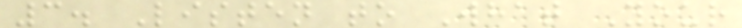3. Listen to What Your
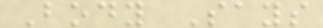Body Says
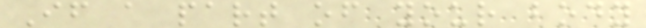If a part of your body
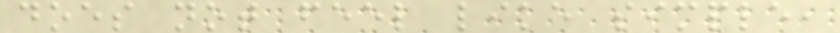does not feel like simple,
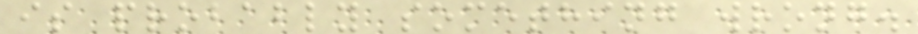is probably something wrong.
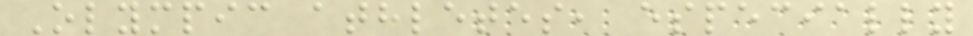Olympic athletes, especially
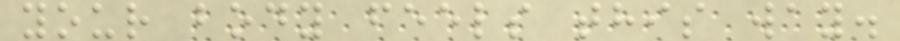your body feels this way.
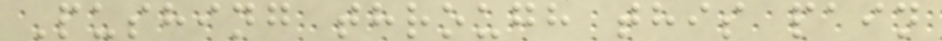Pushing through this pain
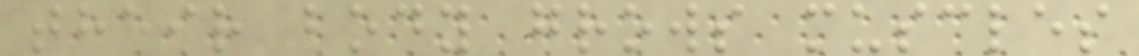their body grows muscles
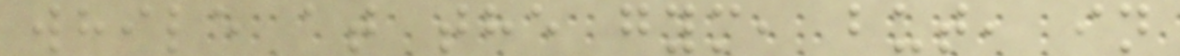while at the gym, but, in
